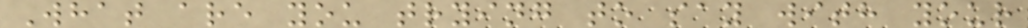What are you trying to say with your
